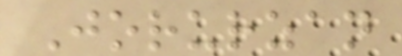Jorurzan
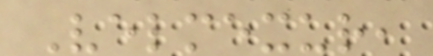Velmexur,
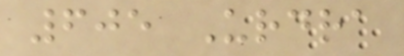605 Urdra
